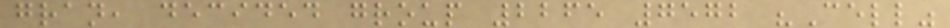gran, decided group 2265 7572 "Cell"
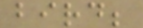bird;
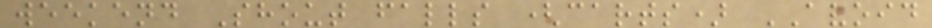weekend Shout falls (carts) AVOID
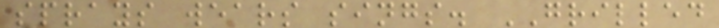sprays wears sings. GRILLED
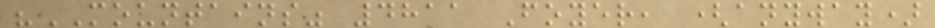"MOUNTAINS" 4811 Foyer, (anyway)
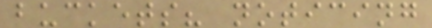buckets? noticing
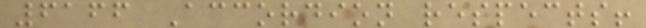6166 Accordion respects!
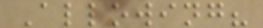Allowing?
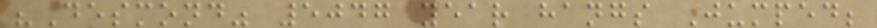"Desmond" 5047 year hangs Jumped;
